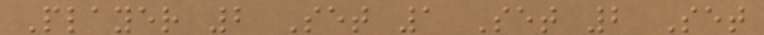Player 2 Set 1 Set 2 Set
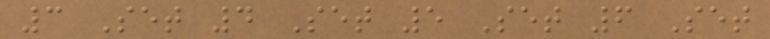3 Set 4 Set 5 Set 6 Set
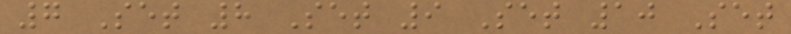7 Set 8 Set 9 Set 10 Set
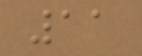11
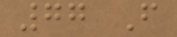77 F
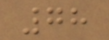78
